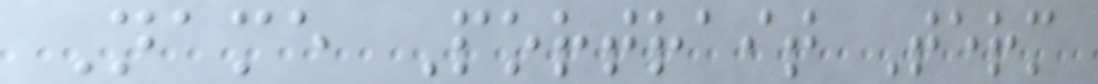Name Portrait Term
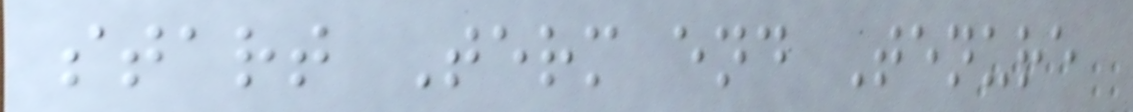start Term end Tenure
